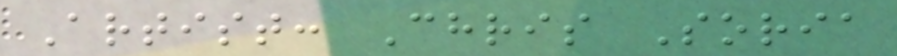Artist: Chris Soria
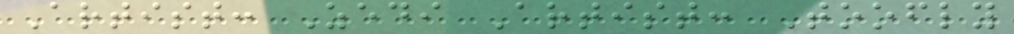Artist: Zedi Artist: Toofly
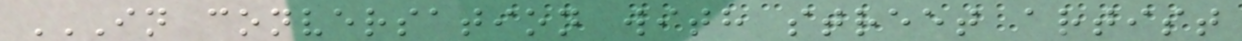IN CONVERSATION WITH STREET ARTIST
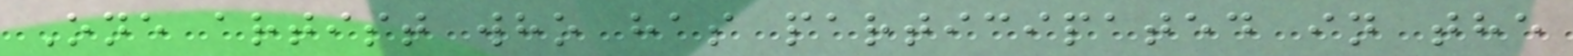One artist who has participated in the
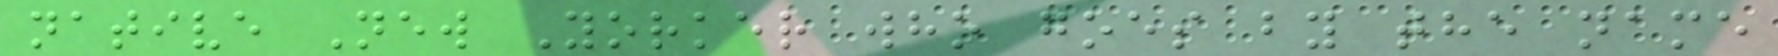native New Yorker who goes by the name
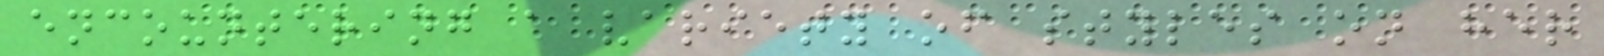encountering a variety of styles on her
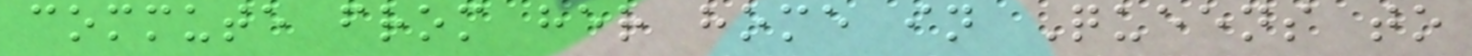commute from her home in Queens to
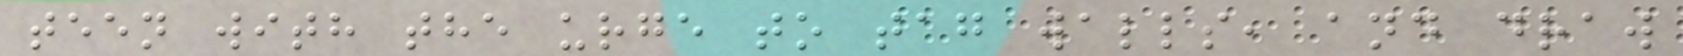teen with the urge to tag walls, and draw
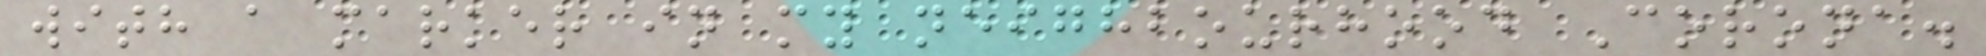with a marker in my neighbourhood Corona.
